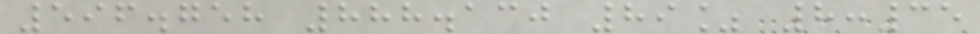596.758 888.130 89% 8:35
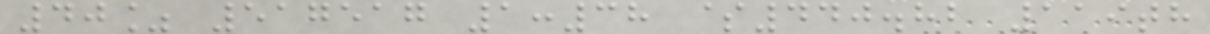40% 517517 1:38 $440.82 119th
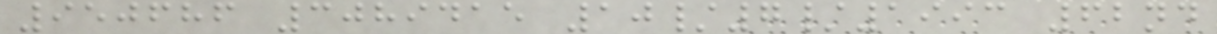950686 3089415 10/7/1993 62nd
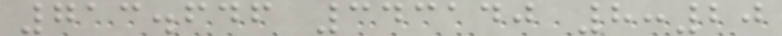713.646 343140 8:20
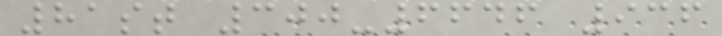81st 300-6646 936
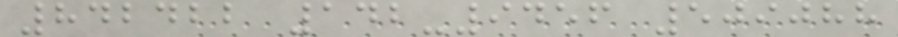842422 142-9456 509088
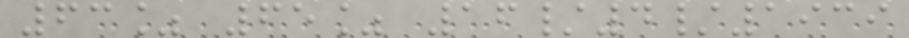63% 65% 16/4/1939
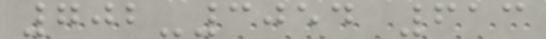702-3054 613
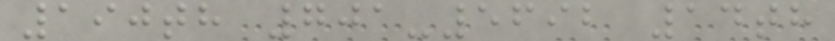190th 701-5692 14th
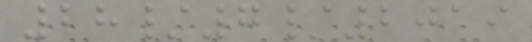28/7/2019
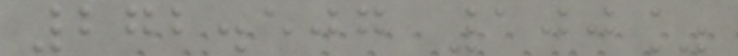272.507 100%
